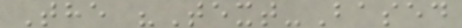The "Text-Based
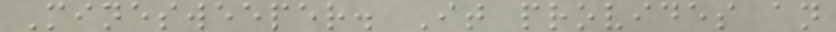Minesweeper. It provides an
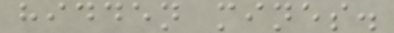hidden mines.
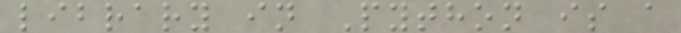library in Python is a
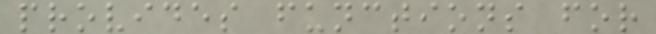provides functions for
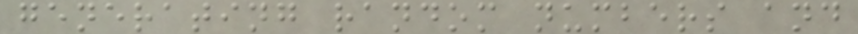generating random numbers and
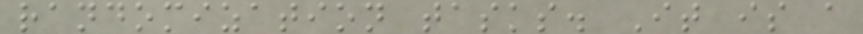randomization tasks. It is a
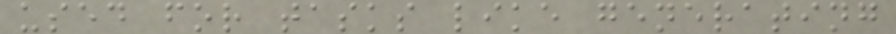used for tasks like generating
